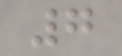7
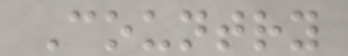Country
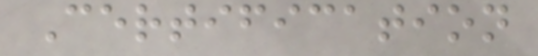Certification
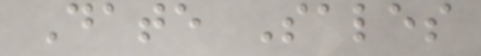Date Sales
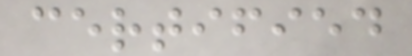certified
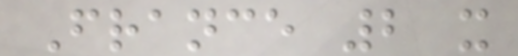France 2 x
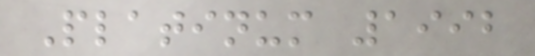Platinum 1992
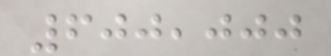600,000
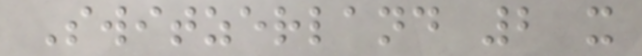Switzerland 2 x
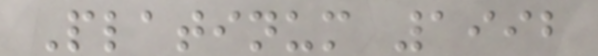Platinum 1992
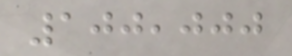100,000
